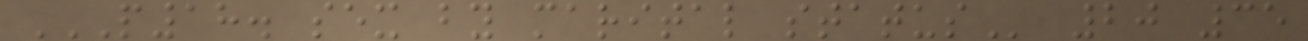P18. SEX BY MARITAL STATUS 20 35
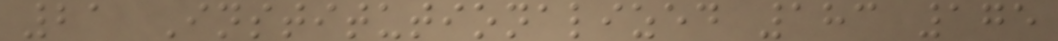21 Institutionalized 183 175
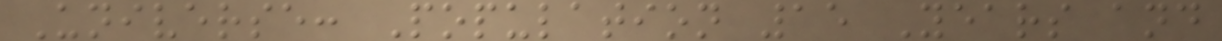Universe: Population 15 Years and
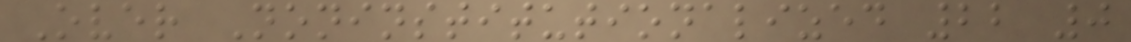Over Noninstitutionalized 22 0
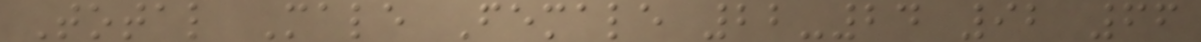Total Male Female 22-24 92 66
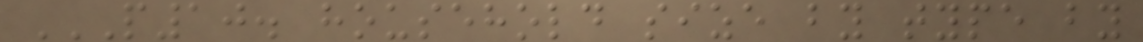P10. HOUSEHOLD SIZE BY TYPE BY
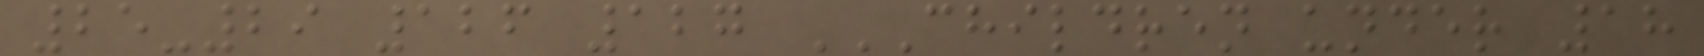25-29 126 127 CHILDREN UNDER 18
